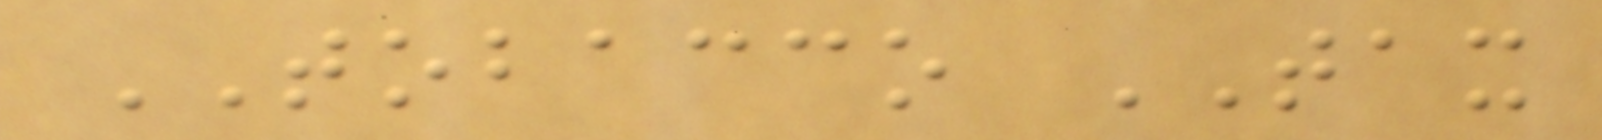TOBACCO TAX
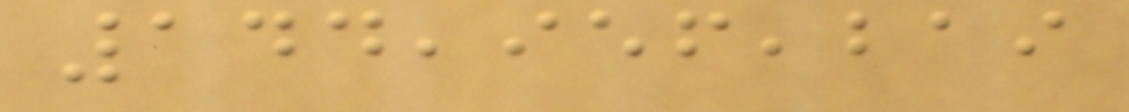144,956,219
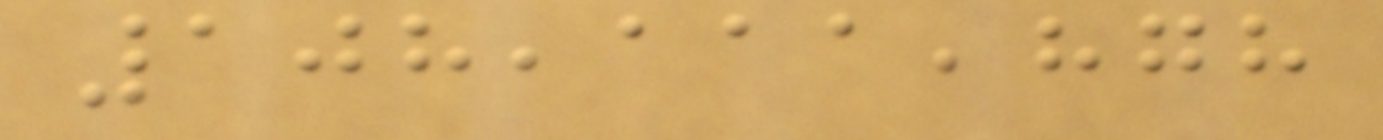108,111,878
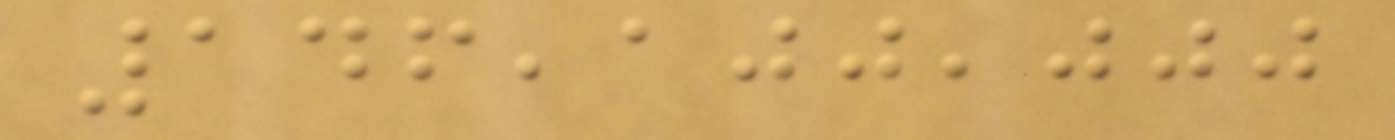146,100,000
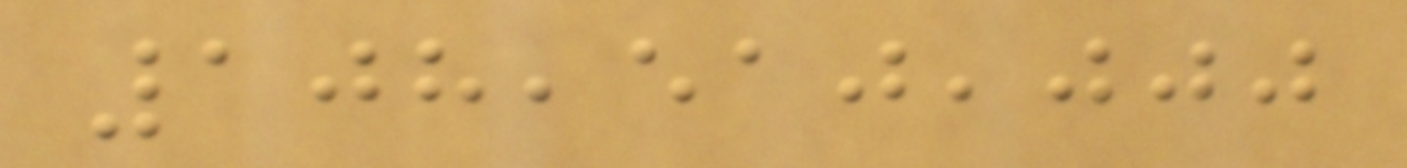108,510,000
